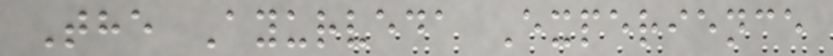The Ayurveda Experience
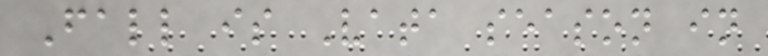Fall is Vata season in
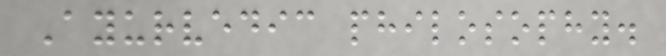Ayurvedic philosophy.
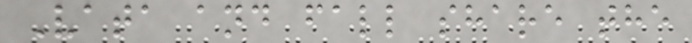Vata and fall share the
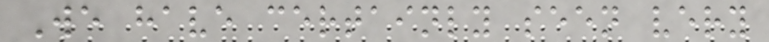We have certainly seen very
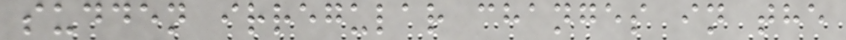sudden irregular changes in the
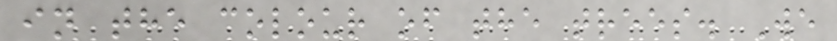in the colour of the trees. We
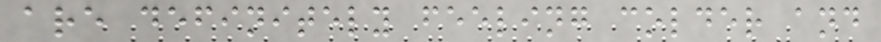are definitely feeling colder and
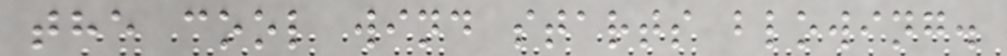the cool wind starts blowing.
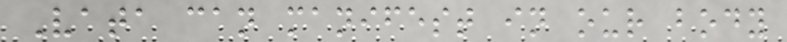Vata can manifest in our body
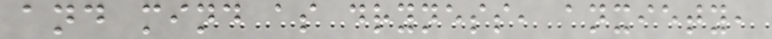and mind as dryness, anxiety,
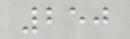250
